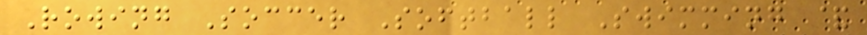Rowing Soccer Softball Swimming &
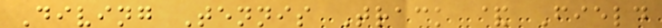Diving Tennis Track & Field
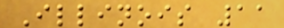Illinois 11
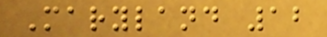Maryland 12
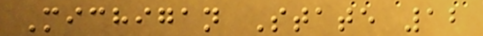Michigan State 12
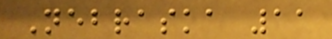Nebraska 11
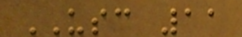USC 11
